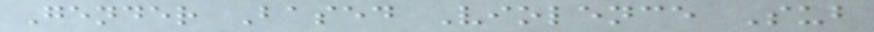Gender Based Violence Sub
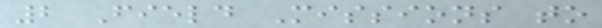2 Field Missions to
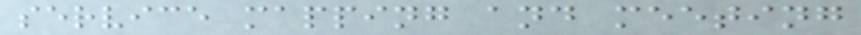service mapping and meeting
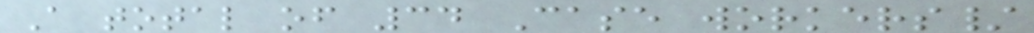A total of 34 Case workers/
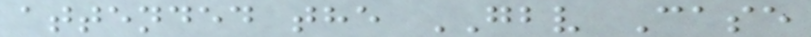attended the GBV Case
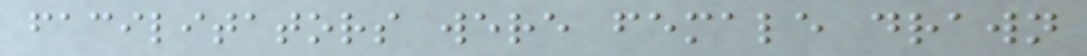facilitators were female drawn
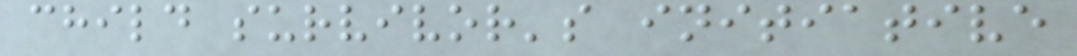child survivor's initiative
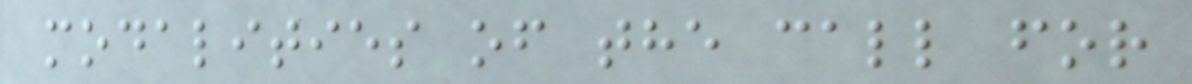modalities of the call for
